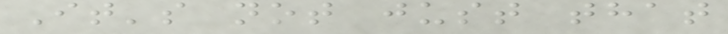It's not just that
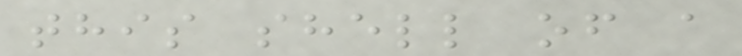this shell of a
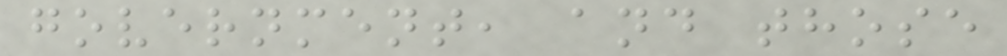government, and those
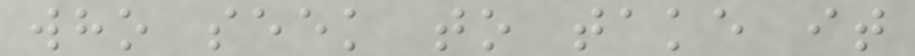who seek to take it
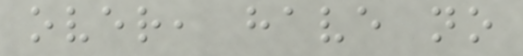over, have no
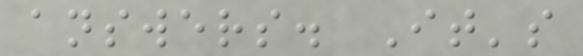answers. It's
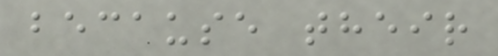because their
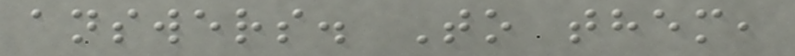answers. To them,
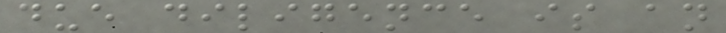due diligence is an
